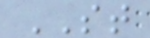ST
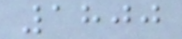1800
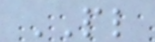PL
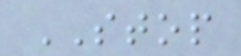STOP
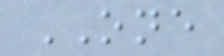ONE
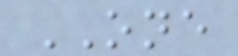ONE
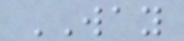WAY
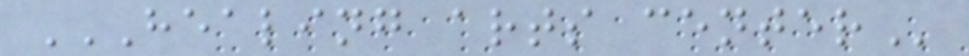HEALING ARTS CENTER
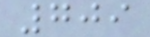709
